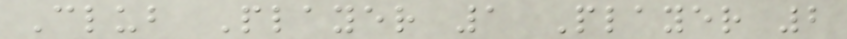Club Player 1 Player 2
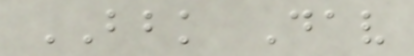BBK Dav
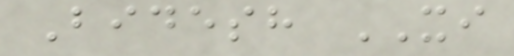Bidesh XI
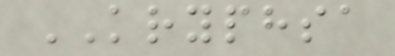KRYPHSA
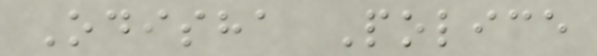Odisha Police
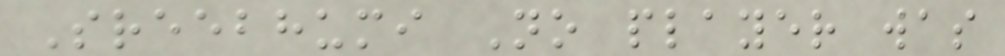Sreebhumi No player was
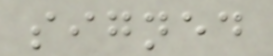signed
